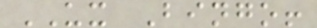UX Bingo!
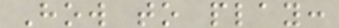How to play:
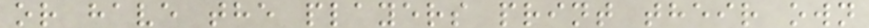or have the players print their own
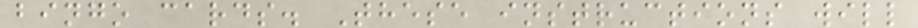bingo cards. These instructions will
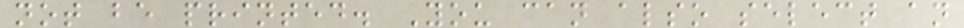not be printed. You can also select an
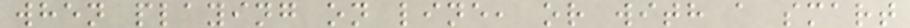when playing on line, or with a smart
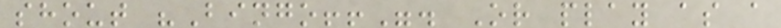shout "Bingo!!". Or play as a
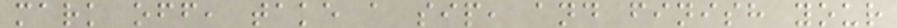mark off, take a sip, and finish your
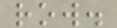row.
